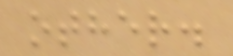other.
